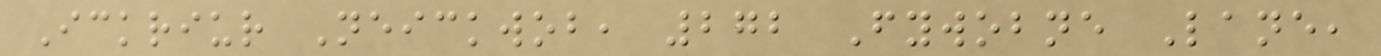Ickriur Neickwob, 272 Fywobne Lane,
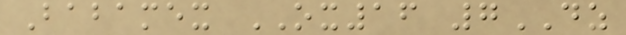Babamex OX16 7DZ
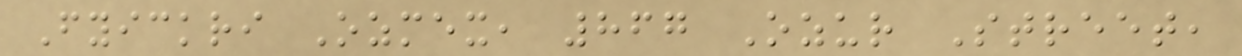Fyickri Ozmex, 867 Ozur Street,
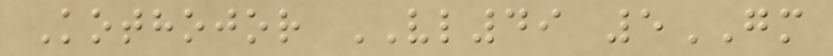Kothojor VL49 5GM
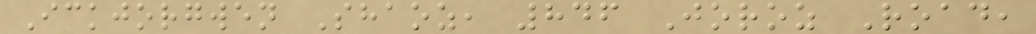Ickjorgwen Shaoz, 846 Joroz Road,
